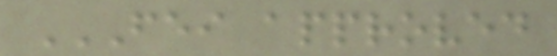FEI APPROVED
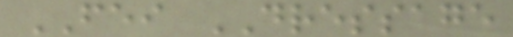FEI DRESSAGE
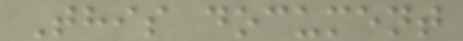This document
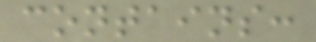contains:
